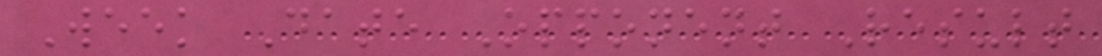Week Date Opponent Result
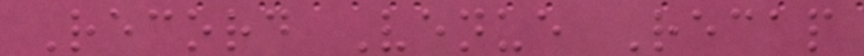Record Venue Recap
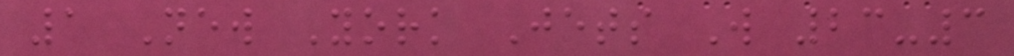1 New York Jets W 23-3
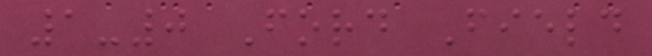1-0 Ford Field
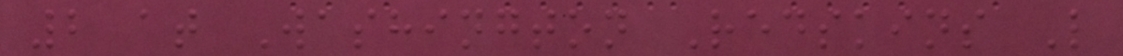2 at Washington Redskins L
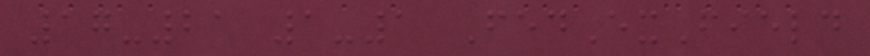17-21 1-1 FedExField
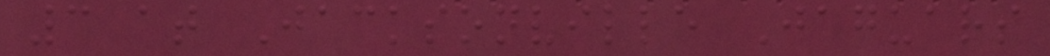3 at Jacksonville Jaguars
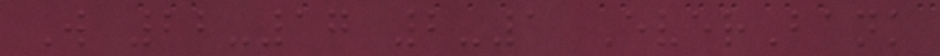W 22-17 2-1 EverBank
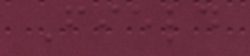Field
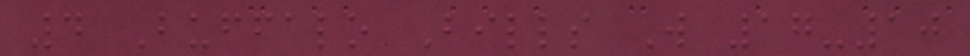4 Buffalo Bills W 17-10
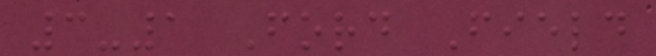3-1 Ford Field
